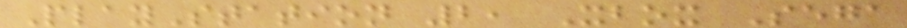PlayStation 2, Xbox Sega
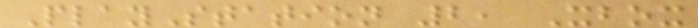PlayStation 2, Xbox
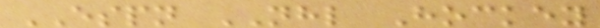ESPN NHL Hockey
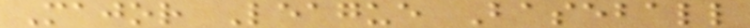Major League Baseball
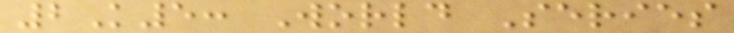2K5: World Series
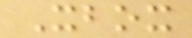Xbox
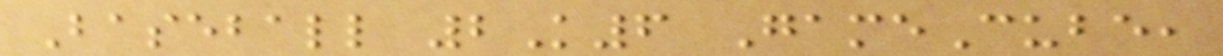Baseball 2K6 GameCube,
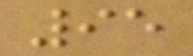95
